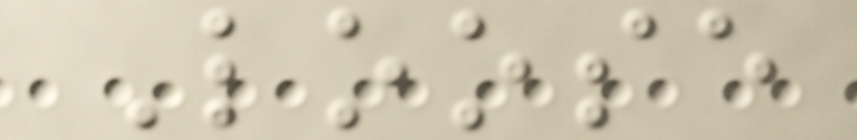Loose
